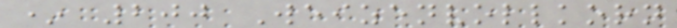* 200 Weizenvollkorn
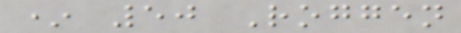* 50 Roggen
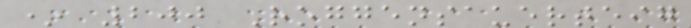* 200 Roggensauerteig
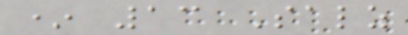* 13 Salz
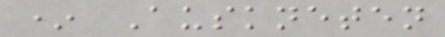* Auskneten
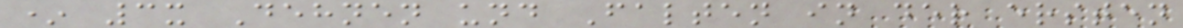* 3x Dehnen und Falten in der ersten
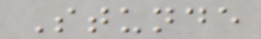Stunde
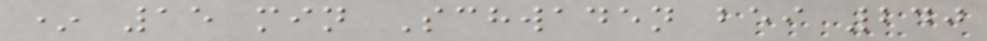* 15 min Schwaden bei 240
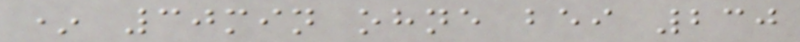* 30min ohne bei 230
